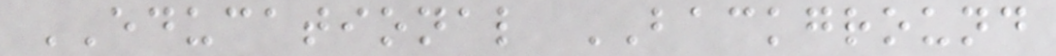EDUCATIONAL BACKGROUND
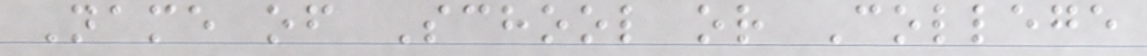Name of School or College
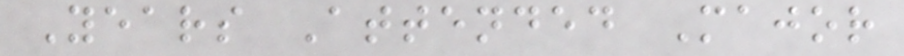Years Attended Major
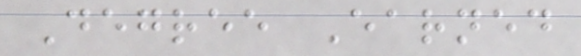Degree Earned
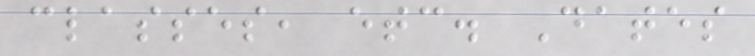classes, etc. Dates
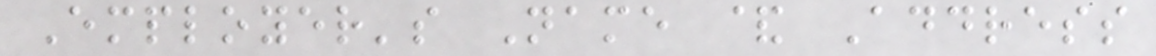Employer's Name & Address
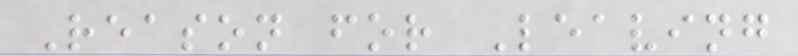Reason for Leaving
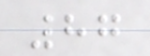87
